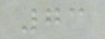73
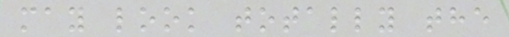may look totally the
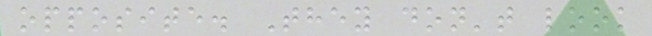opposite. They don't look
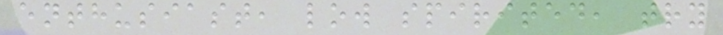enthusiast, low spirited, try
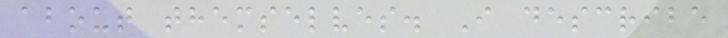about themselves. I describe
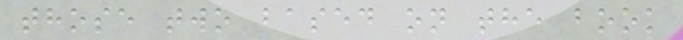those two based on the book
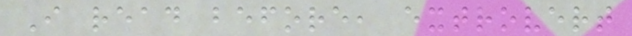I read before, extrovert
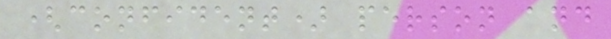(confident) person and
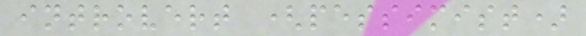introvert (pessimist)
